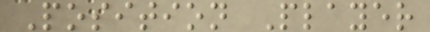Position Player
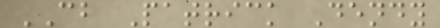CB Patrick Dendy
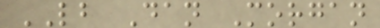LB Dan Morgan
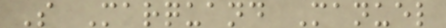S Marquand Manuel
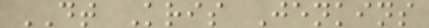DT Kris Jenkins
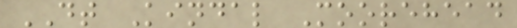DT Kindal Moorehead
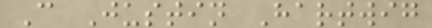C Justin Hartwig
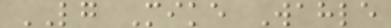LG Mike Wahle
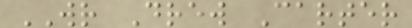WR Drew Carter
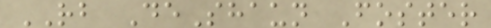RB DeShaun Foster
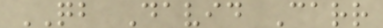QB David Carr
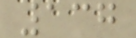137
